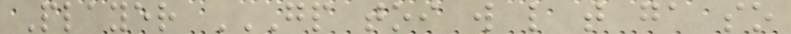Player GP TOI W L T GA SO
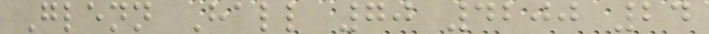Glenn Hall 70 4200 24
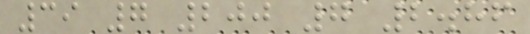39 7 200 7 2.86
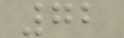72
